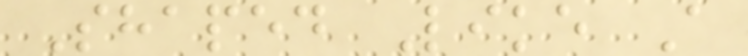Shaped Like A
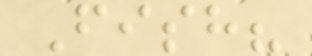Fish?
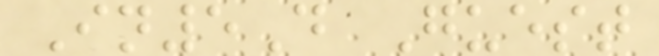In5D Guest
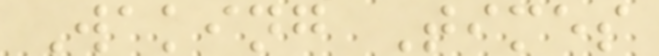Waking Times
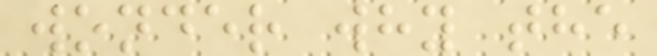wonder why the
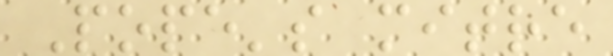Pope's mitre
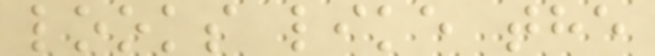looks like the
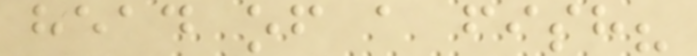head of a fish?
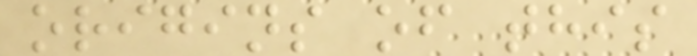origins of this
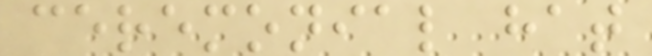ceremonial hat
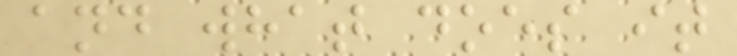and what does it
